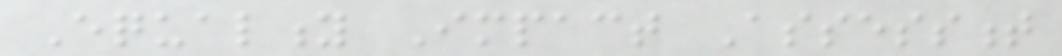Equality Impact Assessment
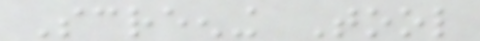Screening Tool
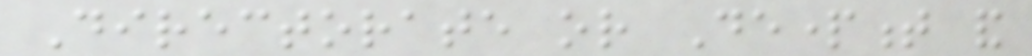Directorate or Department and
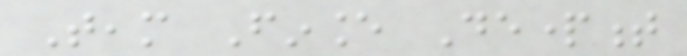Team Finance Department
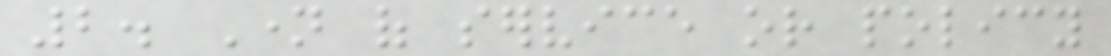2. Name of service or policy
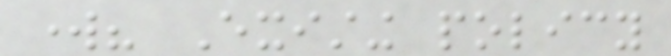work? Existing policy
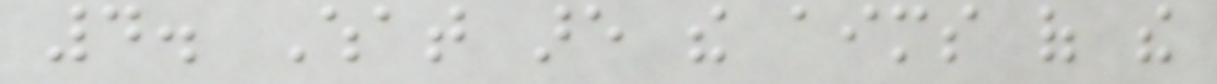4. What are the aims of the
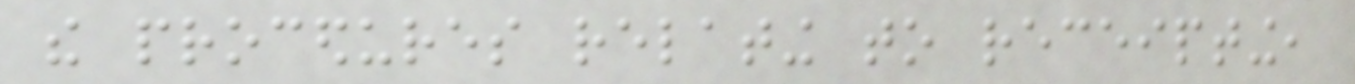the procedures relating to receipting,
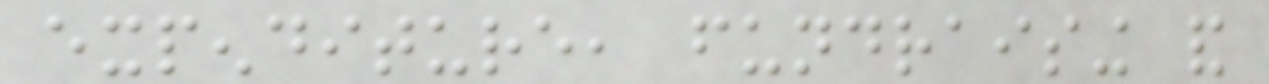expenditure, fundraising and
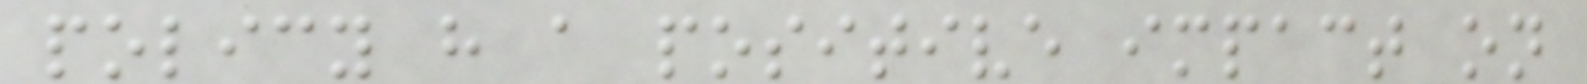policy have a positive impact on
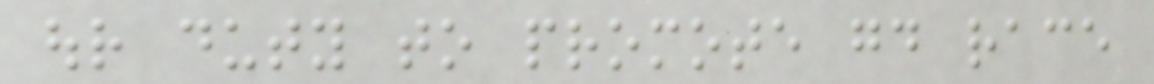our duty to promote good race
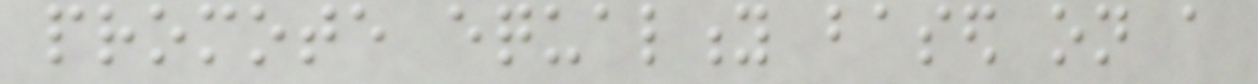promote equality based on a
